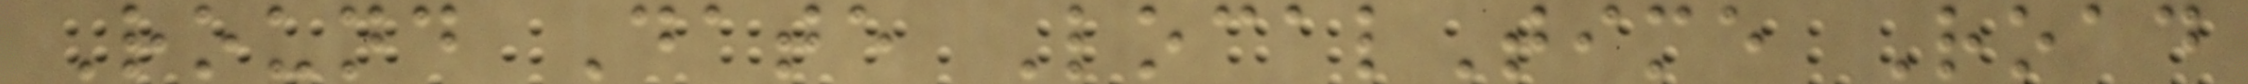Round Date LocalTime Road
